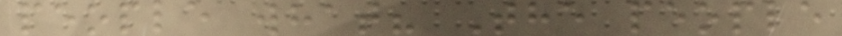people what? The people
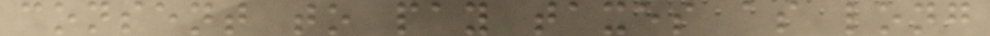consent to pay taxes as long
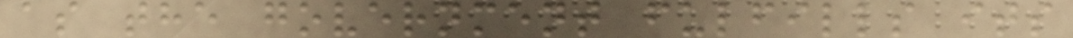as the government fulfills its
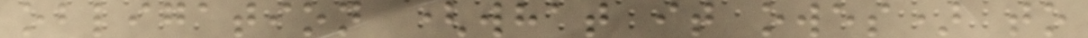obligation (what it owes) to
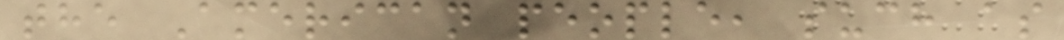the American people, such as
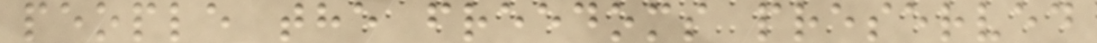people the freedoms preserved
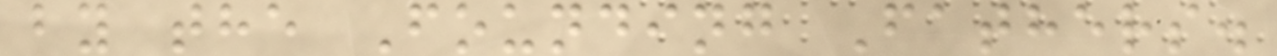by the Founding Fathers.
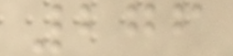276
